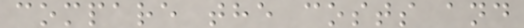compare the costs and
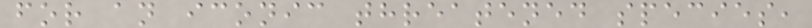for an iconic threatened species,
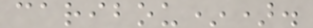caribou*).
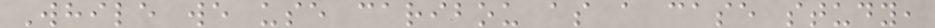While we use caribou as a case study,
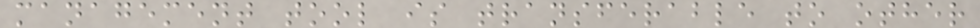management tool is transferable to other
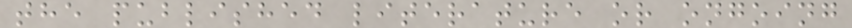the published literature or ongoing
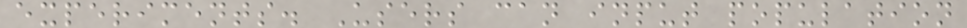experiments. Users can input population
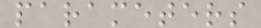parameters
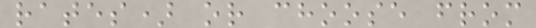rates) or choose from
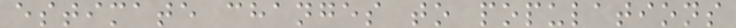estimate changes to populations
